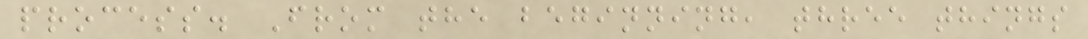process. From the beginning, three things
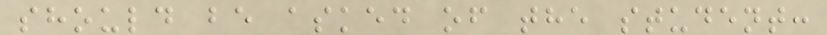should be asked of the student:
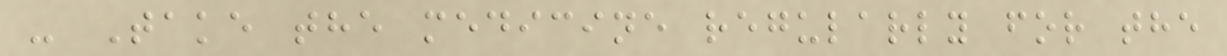- Take the medicine regularly for the
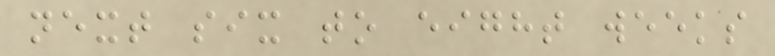next six to eight weeks
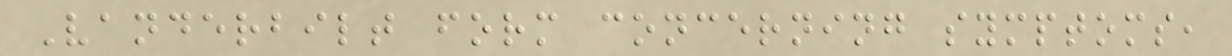Vanderbilt form concerning symptoms,
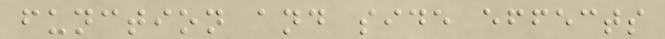function and side effects
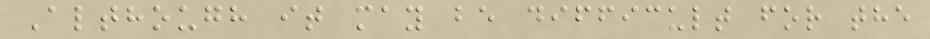Although it may be difficult for the
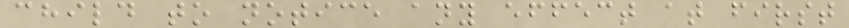child to notice any effect at first
